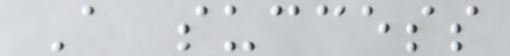A success
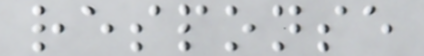response
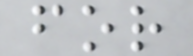for
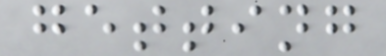getting
